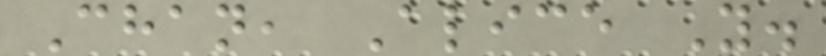Chan, Alice Y.
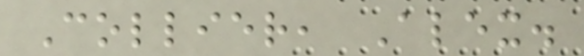Collier, Alex.
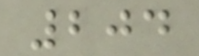204
